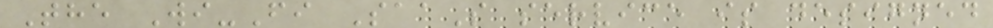The Wi-Fi SaaS service is designed
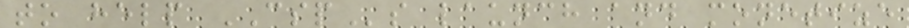to help CSPs launch and monetize
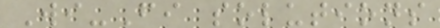Wi-Fi solutions
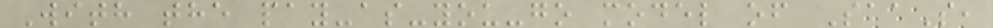With the pay-as-you-go model of SaaS,
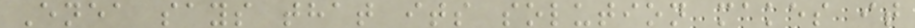Enea says that its solution makes it
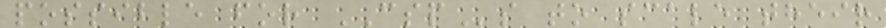possible for CSPs to scale their
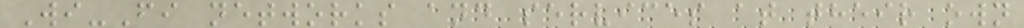Wi-Fi networks and services at their own
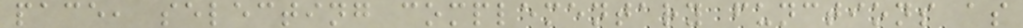pace, selecting complementary functions as
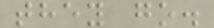they go.
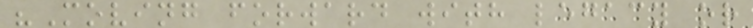"Moving forward with legacy or
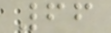66
